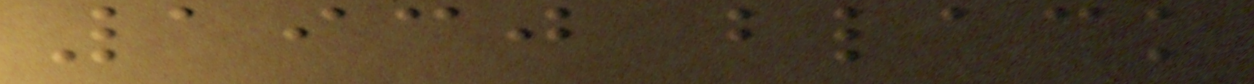1930 black
